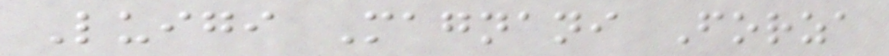Luigi Magnani Forza
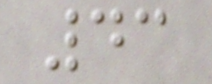43
